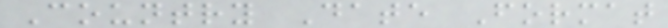Country Date Format
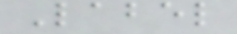Label
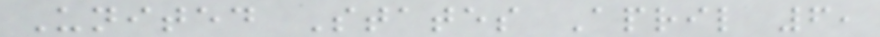United States April 6,
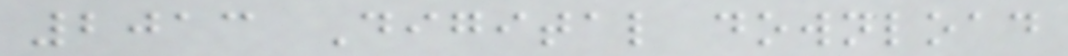2013 Digital download
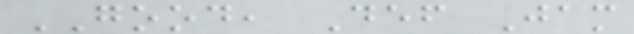GOOD, Def Jam
